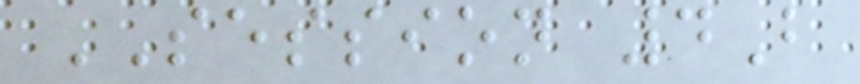SESSION 4B
